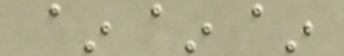~~~
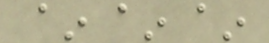~~~
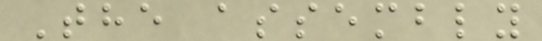The assembly
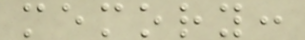memory:
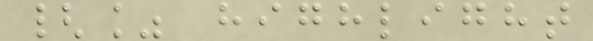{% highlight
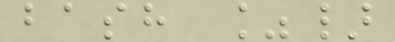bash %}
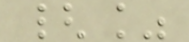{%
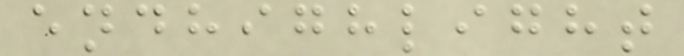endhighlight
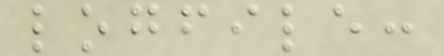logfile:
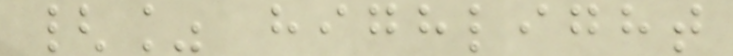{% highlight
